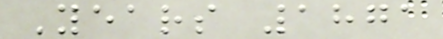Years 1871
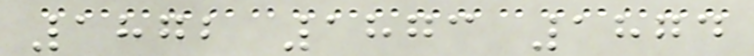1872 1873 1874
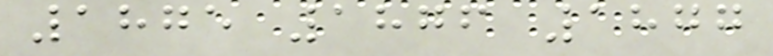1875 1876 1877
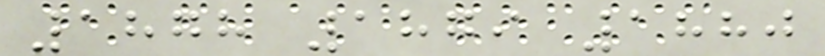1878 1879 1880
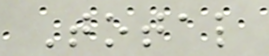Total
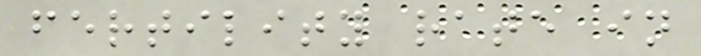fertility rate in
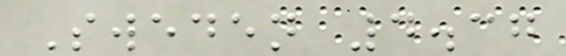Sweden 4.37
